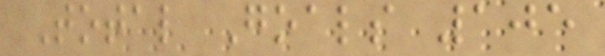Total Goals 105
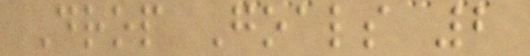Drop Goals 2
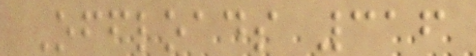Offloads 316
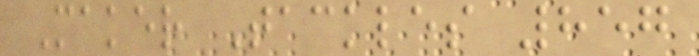Maker Tackles 857
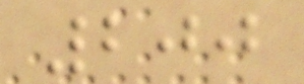200
